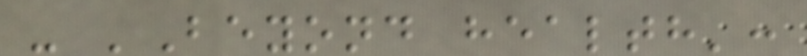- 'Beyond health':
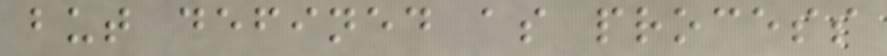but defined as process
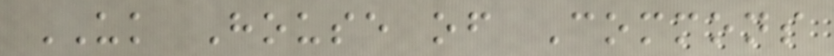UK House of Commons
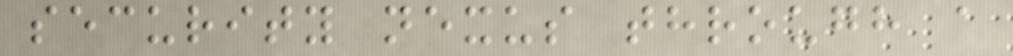security nexus through a
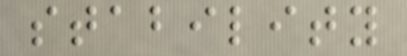stability
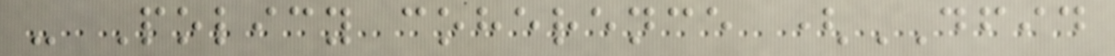- Policy coherence (DFID
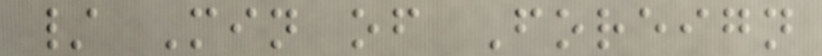/ Min of Foreign
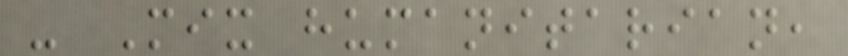- Mix humanitarian,
